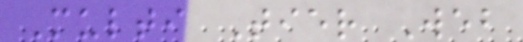Multi Tier Web
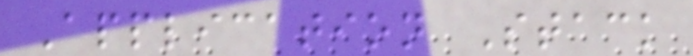Application Stack
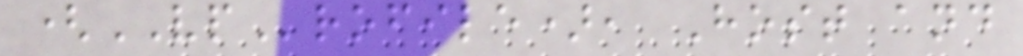(VProfile), Host and
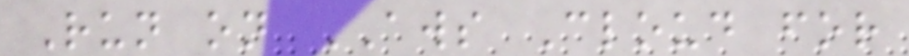Run on AWS Cloud for
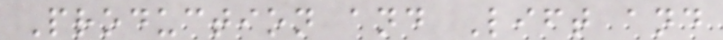Production and Lift and
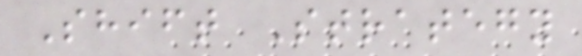Shift Strategy
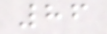86
